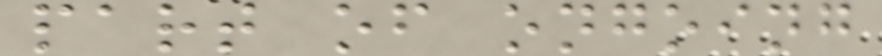part of ongoing
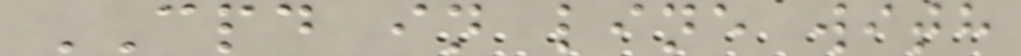CPD in line with
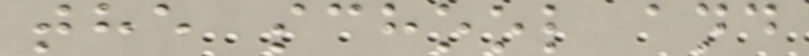the school and
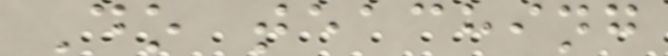Do teaching
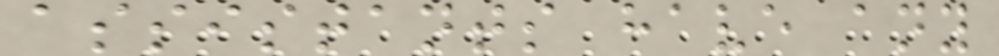assistants have any
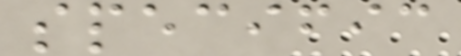specific
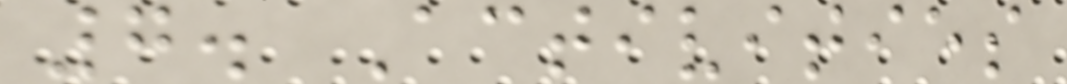7. Activities
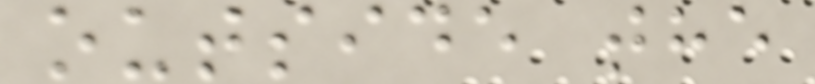outside the
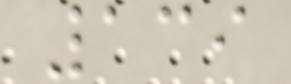139
